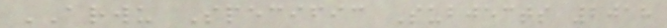ARWU Specific Subjects 2018
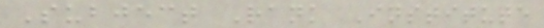Subject Rank Institute
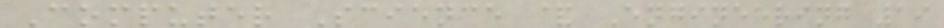Computer Science & Engineering 19
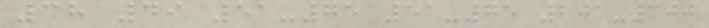38 49 51-75 51-75 201-300
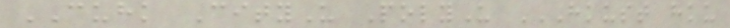CUHK CityU PolyU HKUST HKU
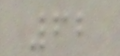62
